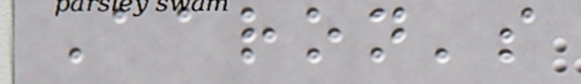Aaron's
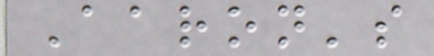Aaron's
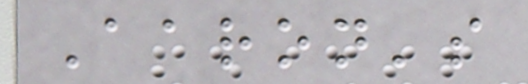Aaron's
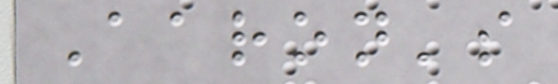Aaron's
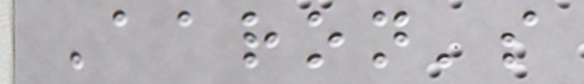Aaron's
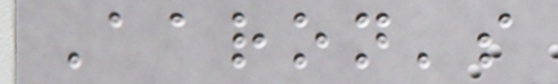Aaron's
